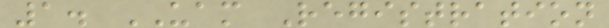1. UAM Registration
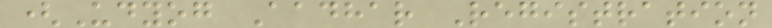(Udyog Aadhar Registration
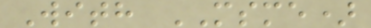With MSME)
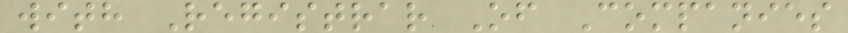with Registrar Of Companies
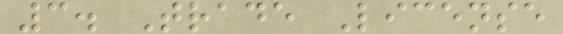3. Trade License
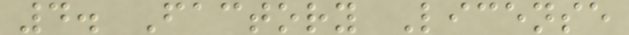4. Factory License
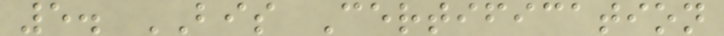5. BIS Certification
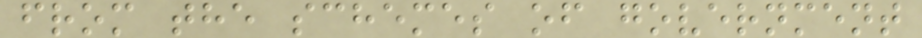from the schemes of government
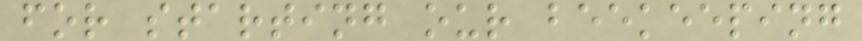for starting our beekeeping
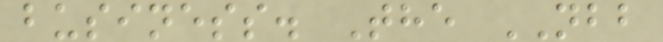business. The NBB
